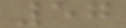57
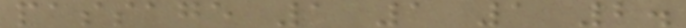passage 1 1 1 2.
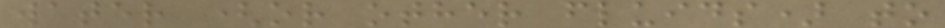water (or other fluids) to
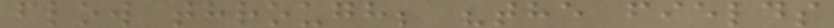flow through; "the fields
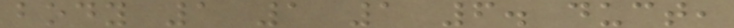body 1 1 1 6. duct,
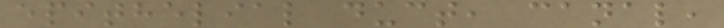epithelial duct, canal,
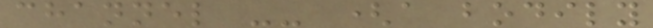channel -- (a bodily
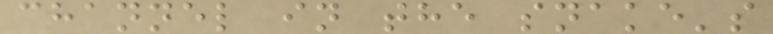channel in the snake's
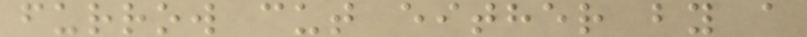furrow cut either by a
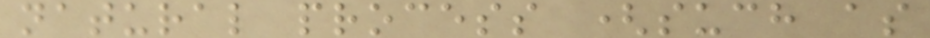natural process (such as
